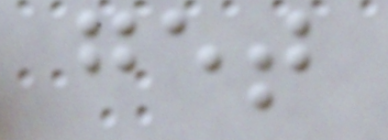get
